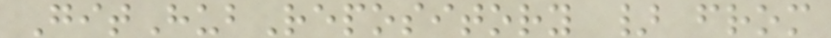GitHubRepository } from
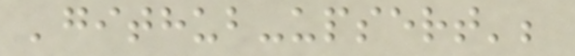'github-upsert';
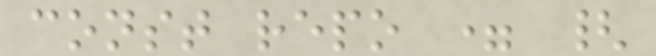const repo = {
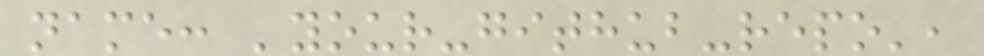name: 'your-github-repo',
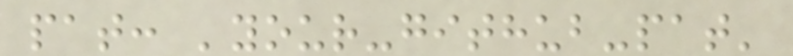pat: 'your-github-pat'
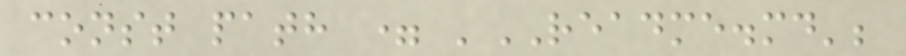const path = 'README.md';
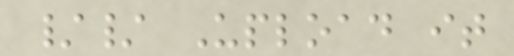// Upload it
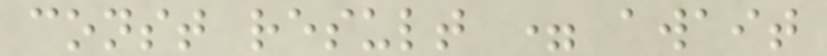const result = await
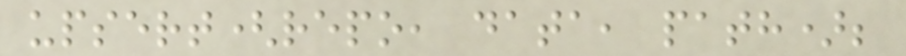upsert(repo, data, path);
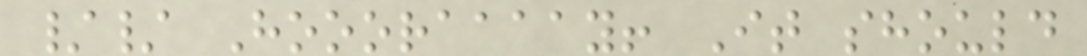// Hoooraaaay! It should
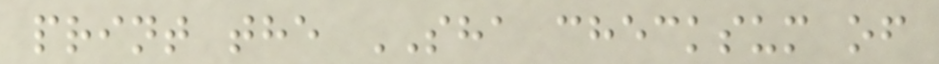print the SHA checksum of
